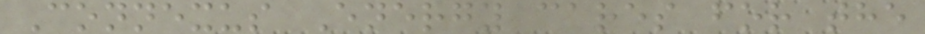Connexus Energy cares for the
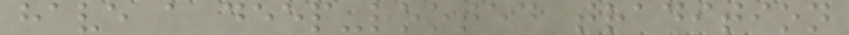have a deep-rooted tradition
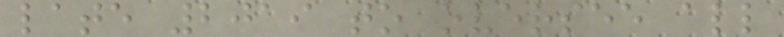late 2019 to oversee all
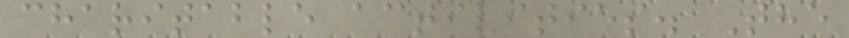charitable activities. The
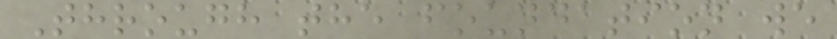Through the foundation we
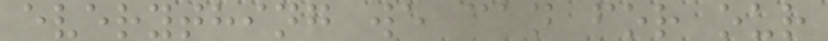everything we can for our
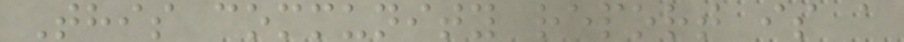This community report is a
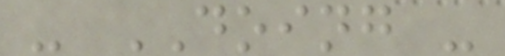- DOING -
